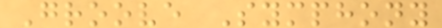Groove Symphony
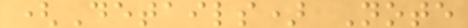(Details) Note
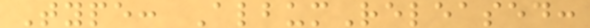Type: AlbumReleased:
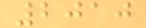2010
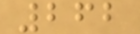262
